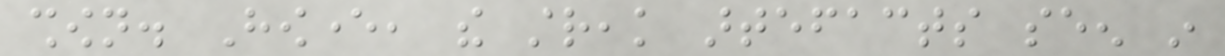shown. However, the streak artefacts seen in
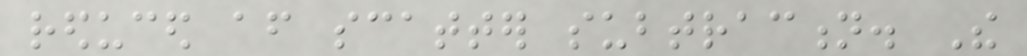reduced after scatter subtraction. The
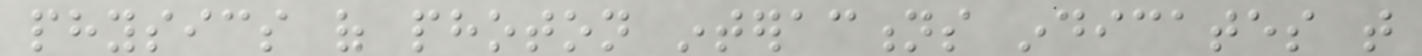physics of photon interactions indicates that
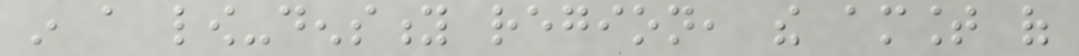in a low-density region, the amount of
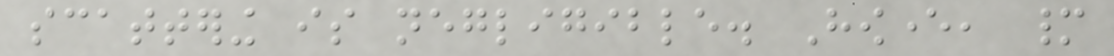scattering is negligible. However, many
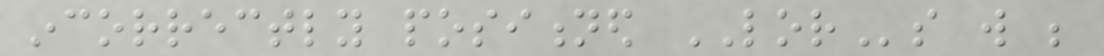incorrectly positioned LORs will be
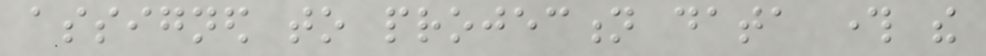assigned to projection data through the
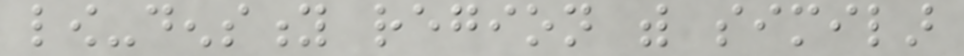low-density region with similar
